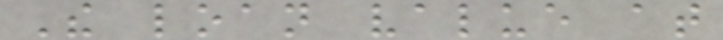The loan value at
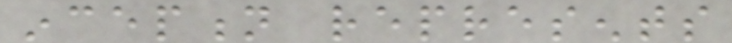inception represents
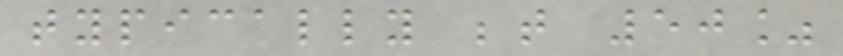typically between 50%
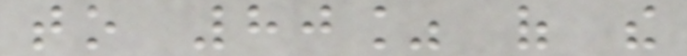to 80% of the
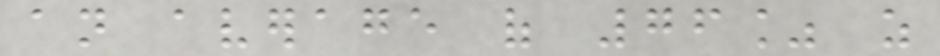an average of 76% as
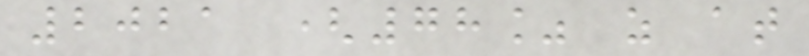2021 (78% as at
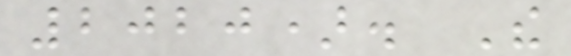2020). The
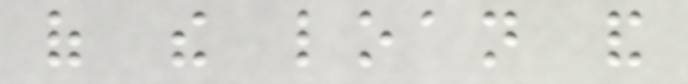of the loan and
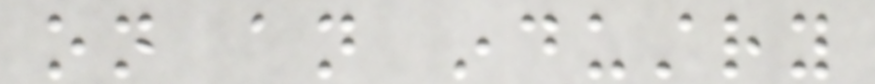on an industry
